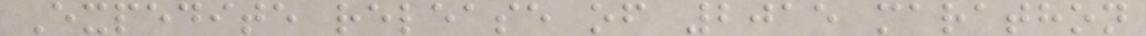Expedite release of 2015 marathon
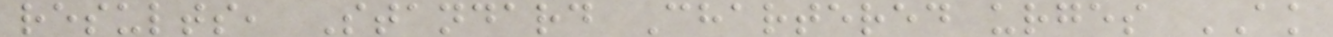results, Standard Chartered urges AK
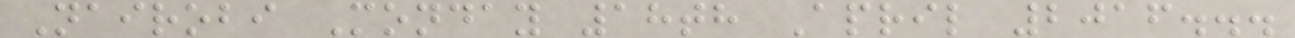Nairobi Monday 18th April 2016...
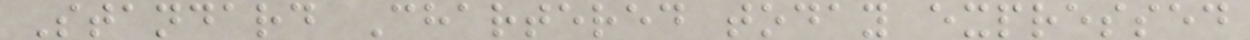Standard Chartered today expressed
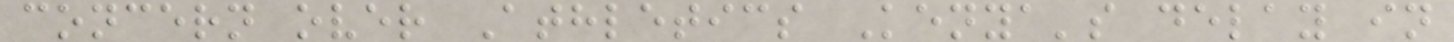concern over Athletics Kenya's delay in
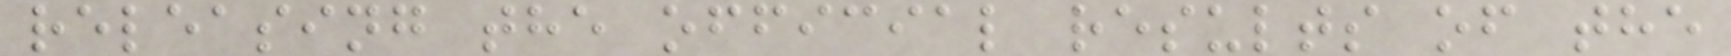releasing the official results of the
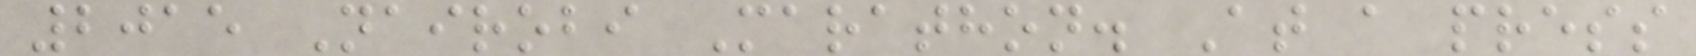2015 Nairobi Marathon. At a press
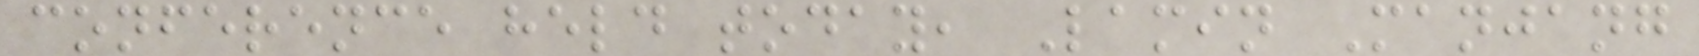conference held today, Lamin Manjang
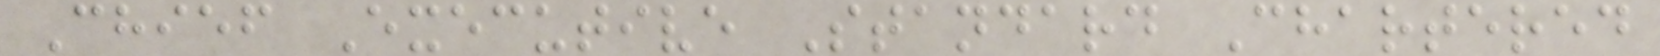Chief Executive Standard Chartered
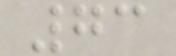73
